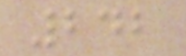242
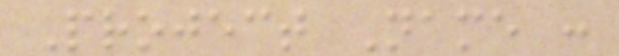Project Name :
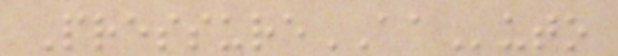PressureAAuto
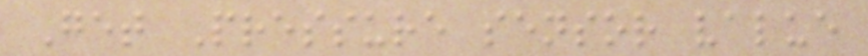Get Pressure sensor value
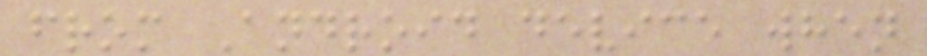from Android device when
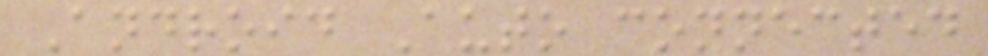Android Auto connected
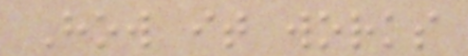How it works
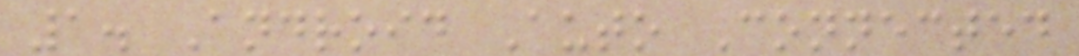1. Android Auto Connected
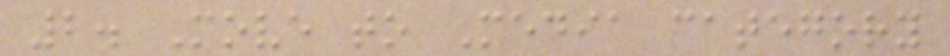2. Move to Media category
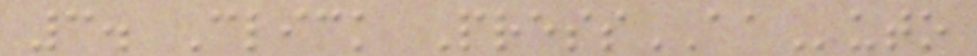3. Click PressAAuto
